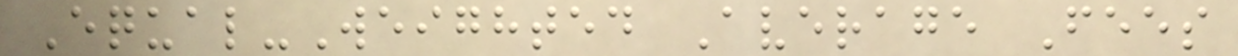Equal-Weighted Average Fees
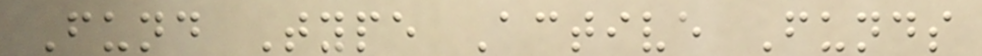Fund Type Active Funds
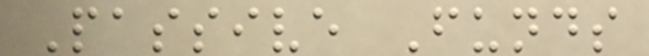Passive Funds
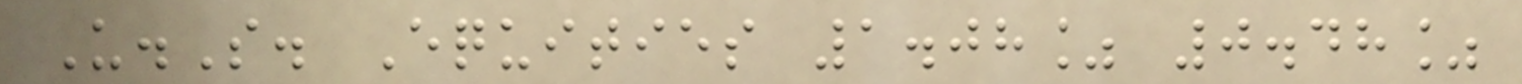U.S. Equities 1.08% 0.48%
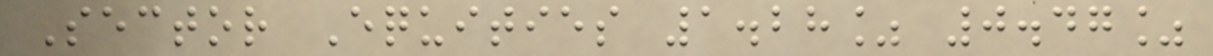Sector Equities 1.28% 0.47%
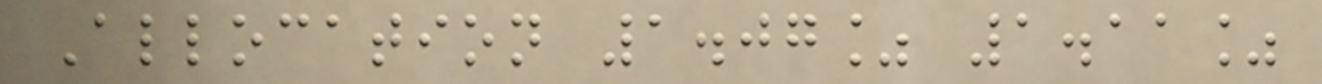Allocation 1.07% 1.11%
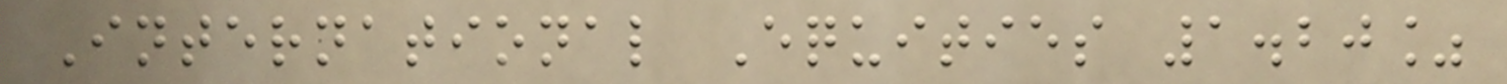International Equities 1.20%
